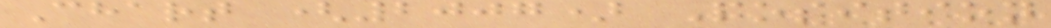Chart (2007) Position
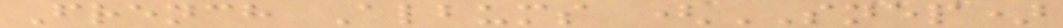French Albums (SNEP)
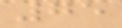75
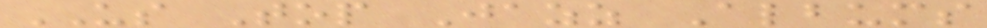US Top Jazz Albums
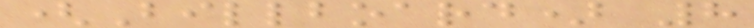(Billboard) 8
